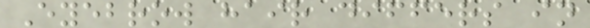Eyebrow hair differs in
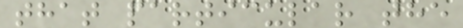that particular the
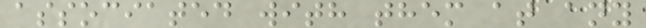associated with them at any
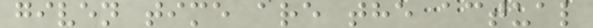given time are the actual
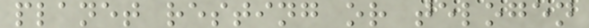planet resting or telogen
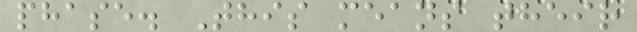phase. This means their
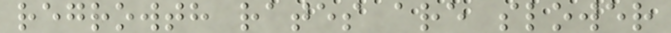regrowth rates are slower
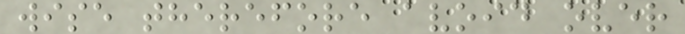wise therefore avoid over
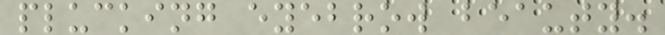plucking eyebrow beauty.
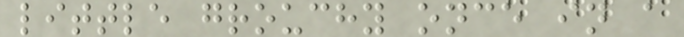little grouchy once in a
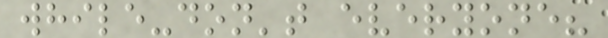while-don't everyone?
